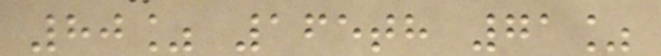80% 165th 71%
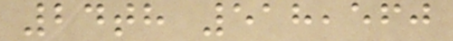24th 518,560
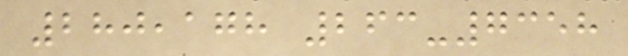280,178 263-7358
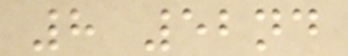8 52nd
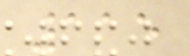115
